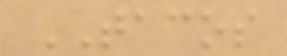TACOS
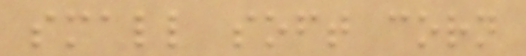small soft corn
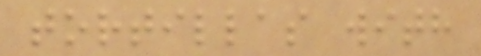tortillas with
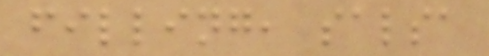filling, salsa
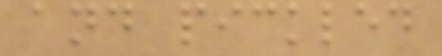and pickled
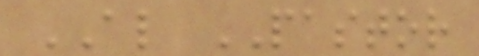AL PASTOR
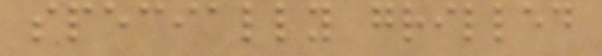specially grilled
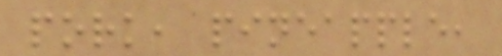pork, pineapple,
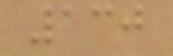130
